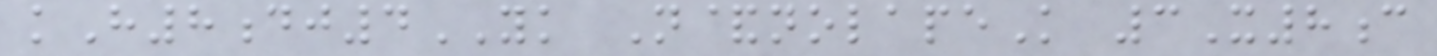kH8dj4YK N&nolapeK 3X8c
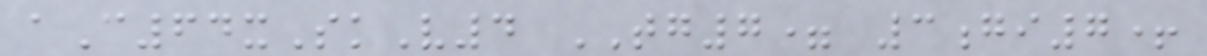aC64xSkV4 TG7= 3gi7+
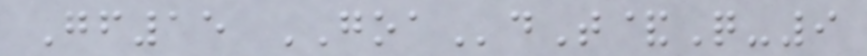Gf15 GOAdT&Q-9
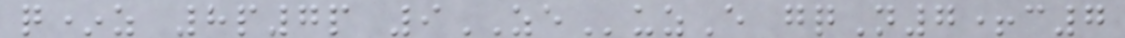q*z 8p7p 9ZEuzE gqN7+c7
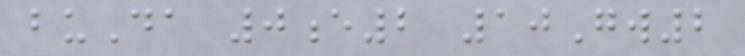buDa 0e2 10Gw2
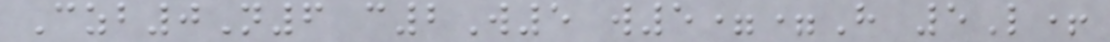Czb0N6 c2W5 w5==H 5L+
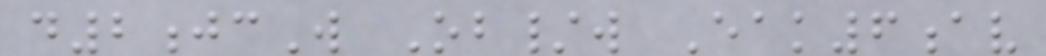d2jcW Ob/w Eak6av
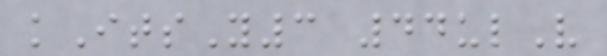kItsY3 44ulV
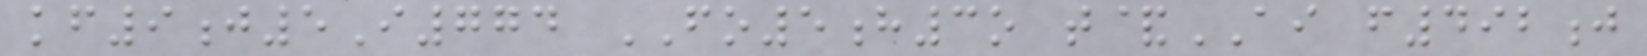kf9j5I774 FO5h3o t&AI f492j
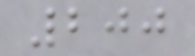200
